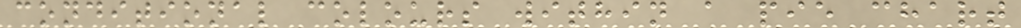conditional colours within a pie chart
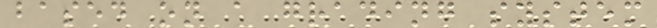based on a grading system
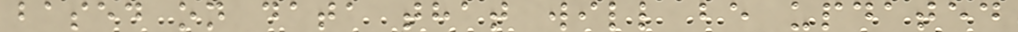based on data that will be updated
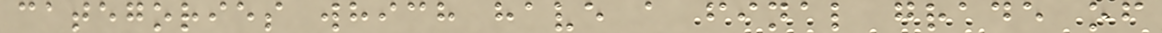categories which have a final grade of
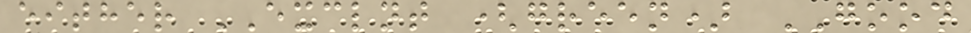either EXCLNT (green) GOOD
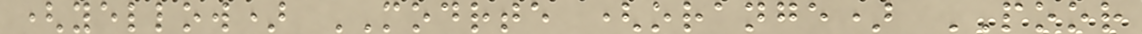(yellow) MODRTE (orange) POOR
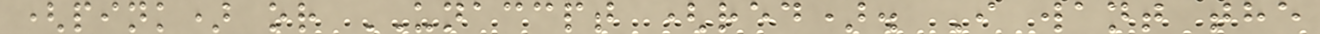(pink) or UNACCPT (red). I want the
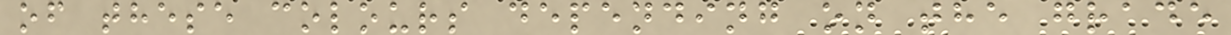of these colours depending on the grade
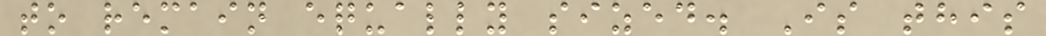to remain equally sized. Is this
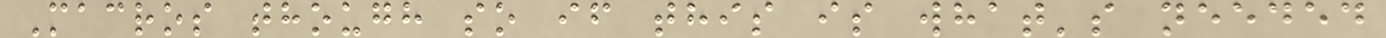Macros though so if this is what's needed
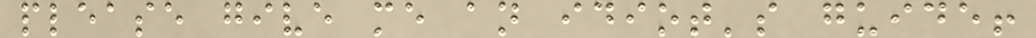please give me an idiot's guide!
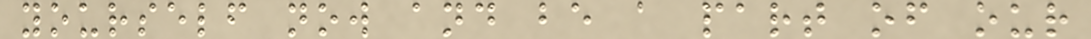yourself now and be a part of our
